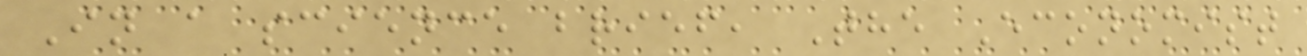In a science brief, The Economist
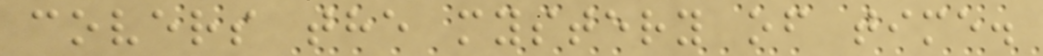covers the mystery of time.
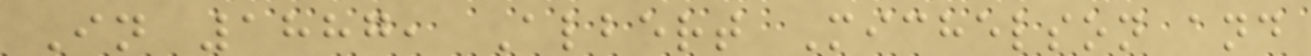In 1887, Albert Michelson and
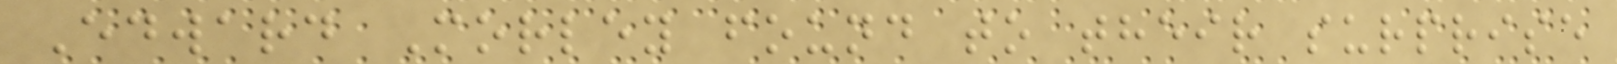Edward Morley found to their surprise
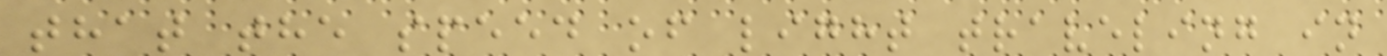that the speed of light traveling in
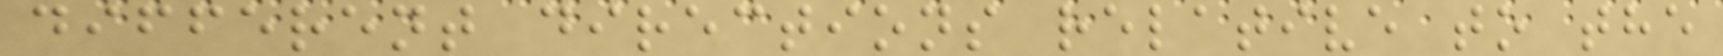different directions relative to the
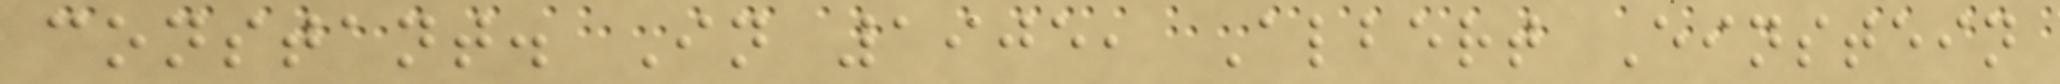constant. In 1905, Albert Einstein
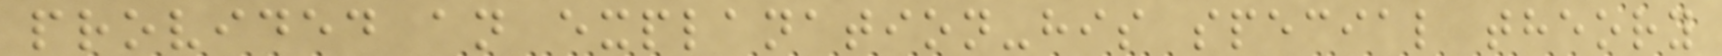provided an explanation-his special theory
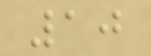10
